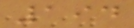194
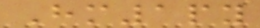Hm1py
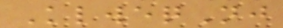KlweqNj
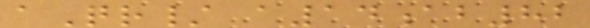aQr/ a14ab82
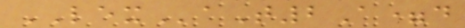LEXaT2A=d
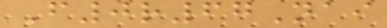F0r67Nai
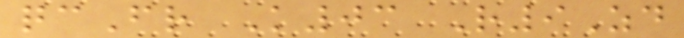qcFr K03 R9Zd
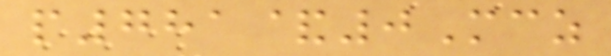p781&0Mcz
